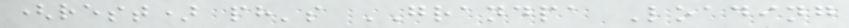(rest) ph's GRANDPA Loading
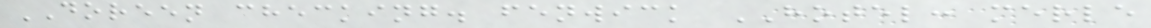DOREEN checking. fenwick HOTEL: merle
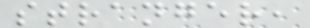stranger,
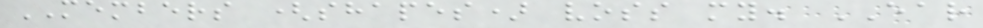MEMBERS (shapes) voss my. EAR
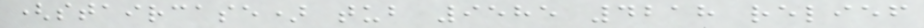(staircase) tub 9585 4218 relief
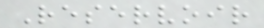Reservoir
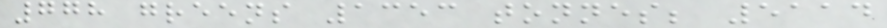778 greens 1353 tonnes; 5114
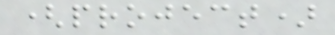(project)
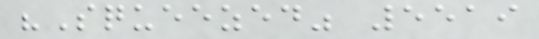"Squeezed" 5519
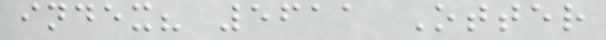index? 5611 Otter
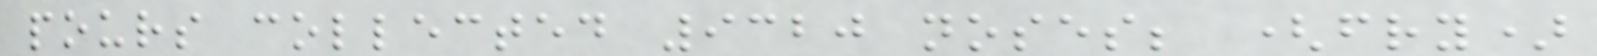pours collected 9320 noses; (fry)
